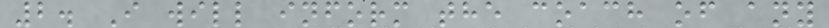2. I will inform the coach of any
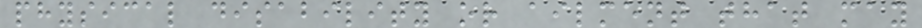physical disability or ailment that may
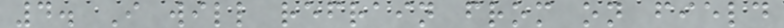4. I will refrain from on field
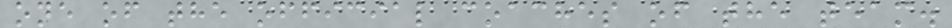one of the official coaches of the team.
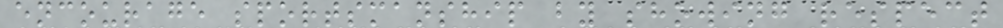encourage sportsmanship by showing respect
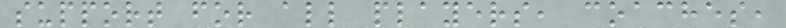support for all players, coaches,
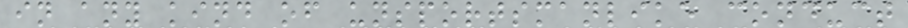in any kind of unsportsmanlike conduct
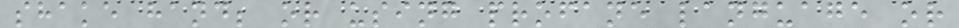shake hand; or using profane language or
